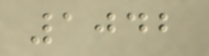1042
